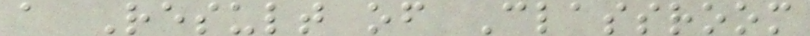a Result of Classroom
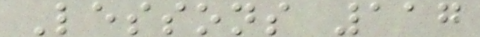Lessons 117
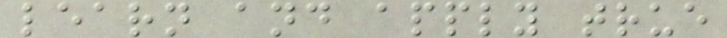learn and apply true
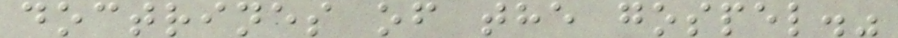doctrines of the gospel."
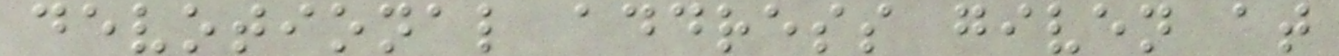devotional address given at
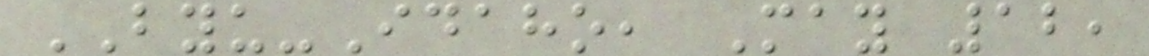BYU-Idaho, May 12,
